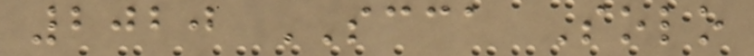2020 SCCA Solo
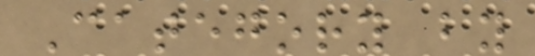Category by
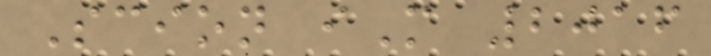Scion iM 2016
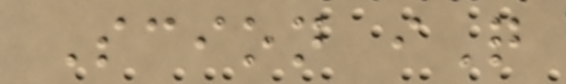Scion iQ
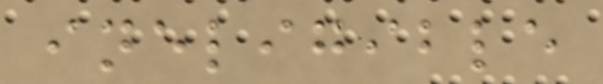ineligible
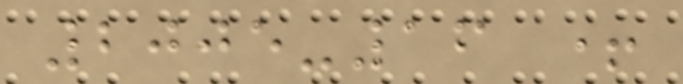2005-16 +
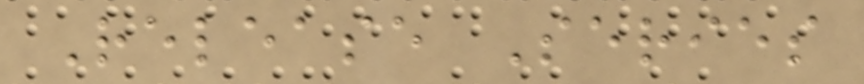Release Series
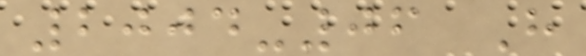2004-06 H
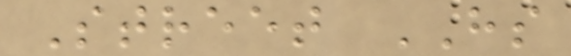Street HS
